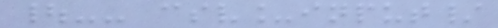|-- csv_input/
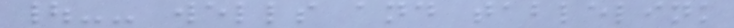|-- wells and tablelink
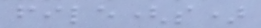file(s)
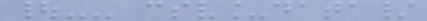|-- csv_data/
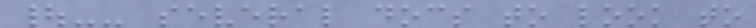|-- several docs to look to
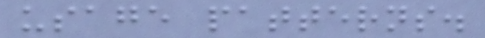usage patterns.
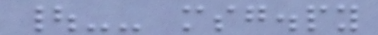|-- msg.py
